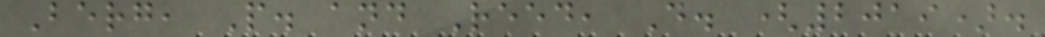Berg, P. and Reed, D. (2019).
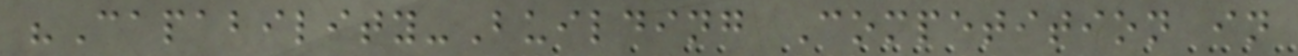"Capability-Building Competition in
